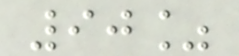90%
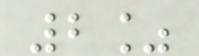2%
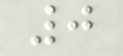0
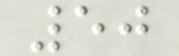50
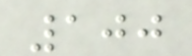100
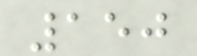150
